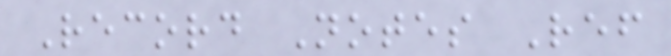Record Notes Ref
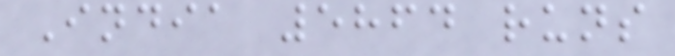India 5864 runs
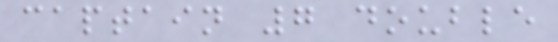captain 7 double
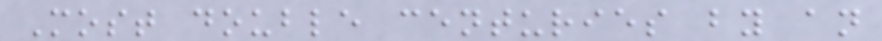Most double centuries by an
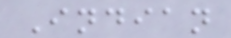Indian
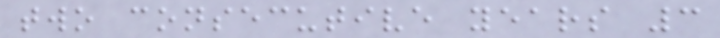two consecutive years 3
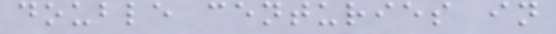double centuries in
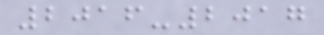2016-2017
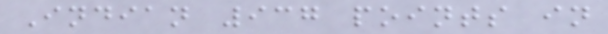Indian 937 points in
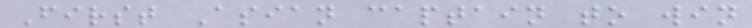First Asian captain to win
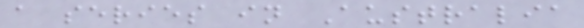a series in Australia
